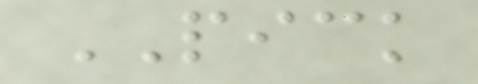PICK
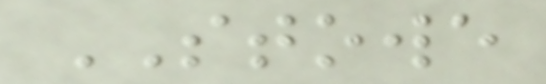STOWE
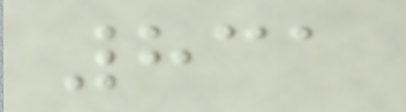831
